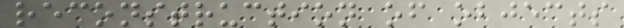reconstruction of objects
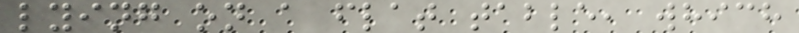lying on a flat table, which
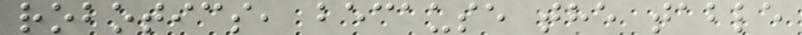robotics, because the table
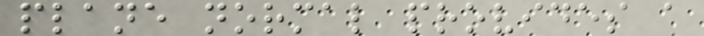plane normal provides a
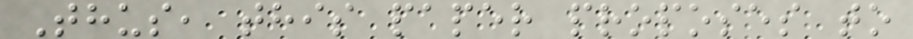Thus, this paper proposes to
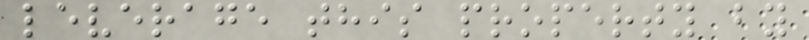leverage this property by
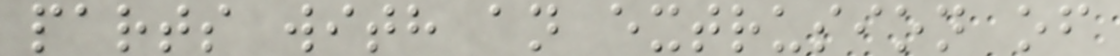parts with an extrusion of
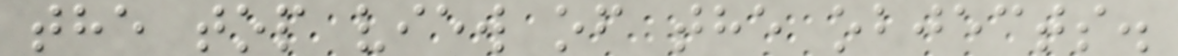the top view of the objects.
